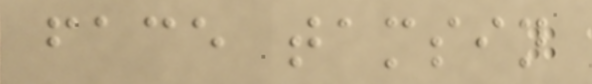face tamsin
